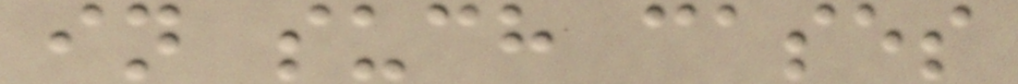in such cases
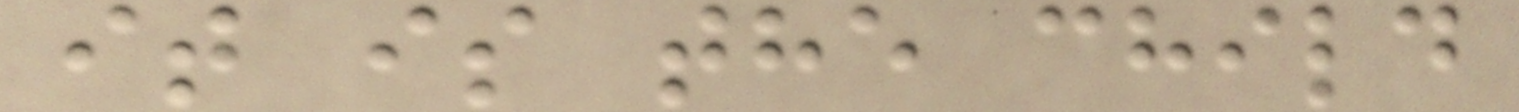it is the child
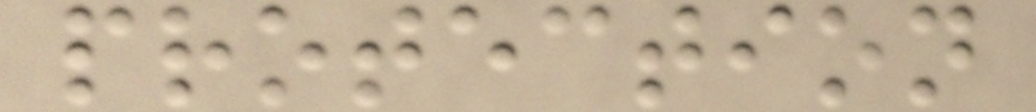protection
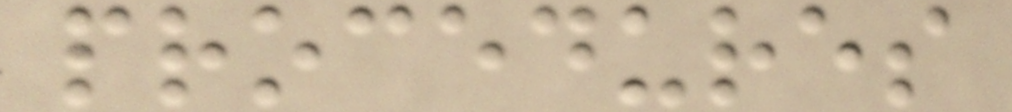procedures
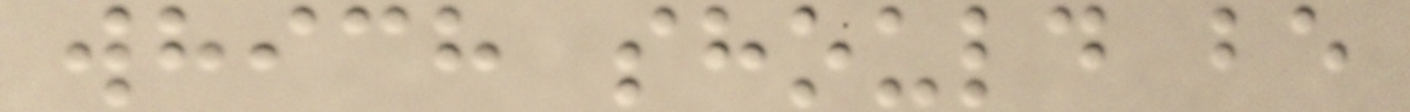which should be
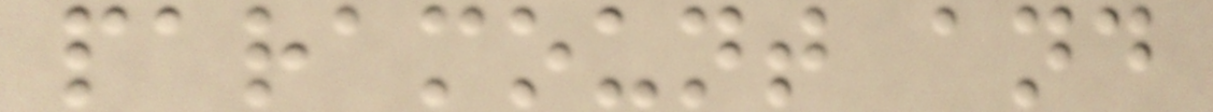paramount and
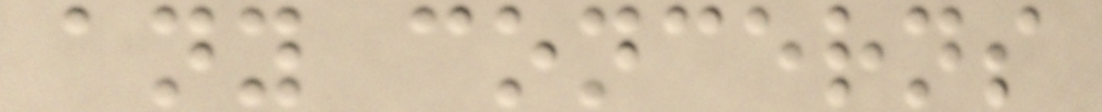any concerns
